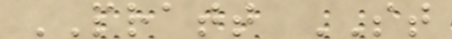PRATT ST
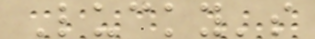Lucky's
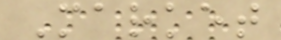Market
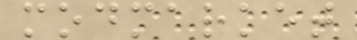modmarket
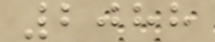2088
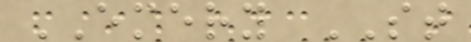EMERY ST
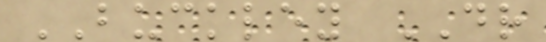BUCKLEY DR
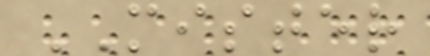MISTER
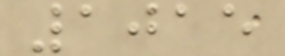1015
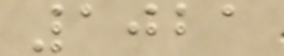1021
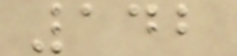142
